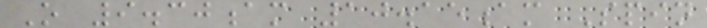O 9.30am 10.15am Spin
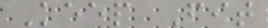Keep Fit
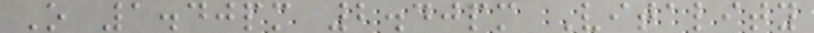O 1.40pm 2.40pm Vitality
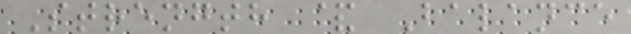Strength & Balance
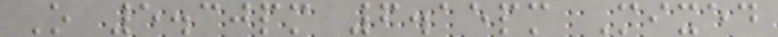O 5.30pm 6.15pm Mixed
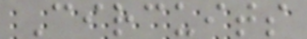Circuits
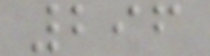296
